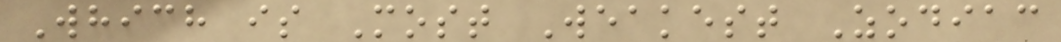Which is Most Weakest Zodiac
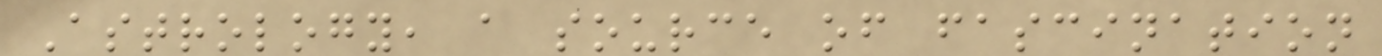Astrology, a source of fascination
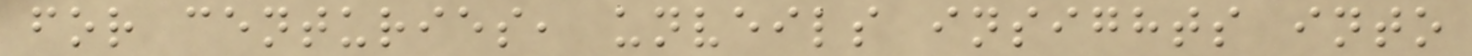for centuries, unveils insights into
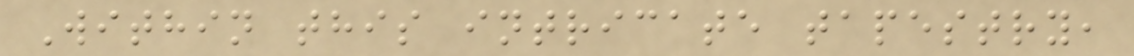Within this intricate tapestry,
